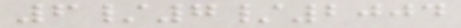6/7/2004
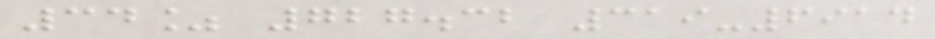34% 727.32 319-6914
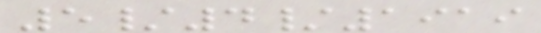5/4/1919
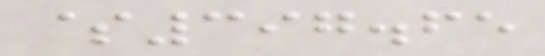$397.65
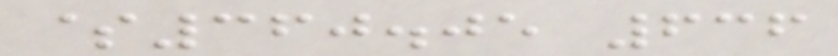$360.05 636
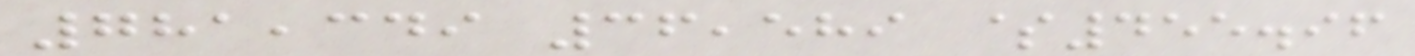781,349 36,589 $455.96
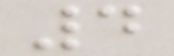4
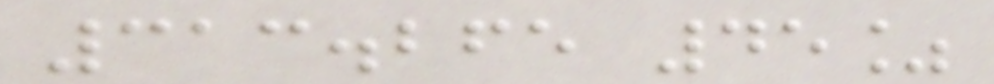313.265 45%
